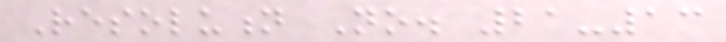Resolution No. 21-13
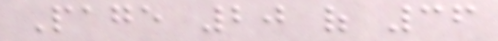Page 20 of 36
